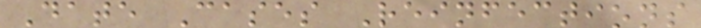Date Cases Reinfections
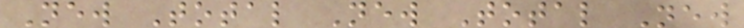New Total New Total New
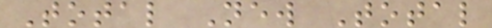Total New Total
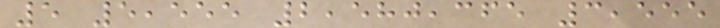5 5,555 2,580,365 3,555
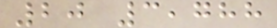20 3,788
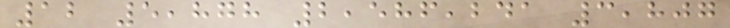12 5,878 2,586,241 3,807
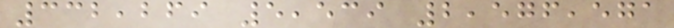332,269 5,539 2,576,571
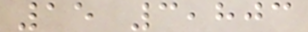15 3,803
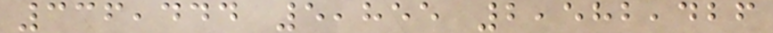336,444 5,855 2,582,426
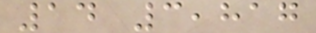14 3,817
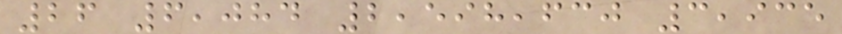26 6,084 2,598,630 3,935
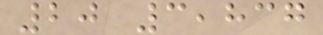20 3,837
